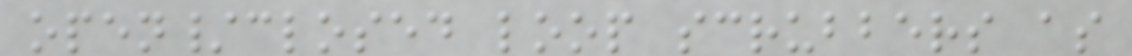open/closed loop scrubbers as
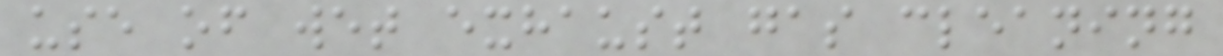use of wet exhaust gas cleaning
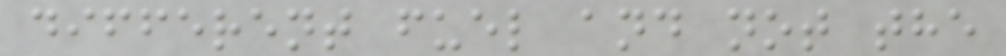different fuel and not the
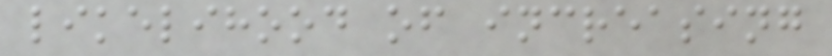likelihood of increasing
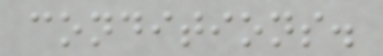conditions.
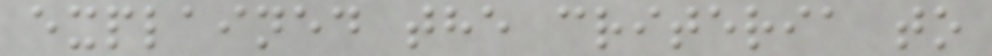explained the criteria to
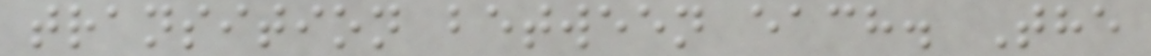transition between each. The
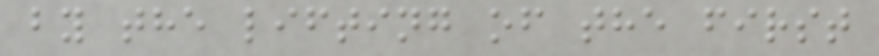by the lifting of the first
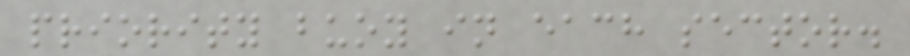priority buoy in each sector.
